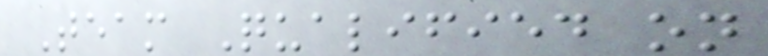Team Qualified on
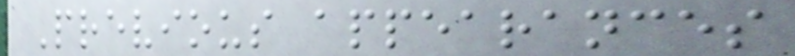Previous appearances
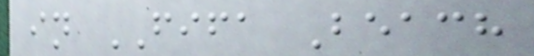in FIFA Beach
